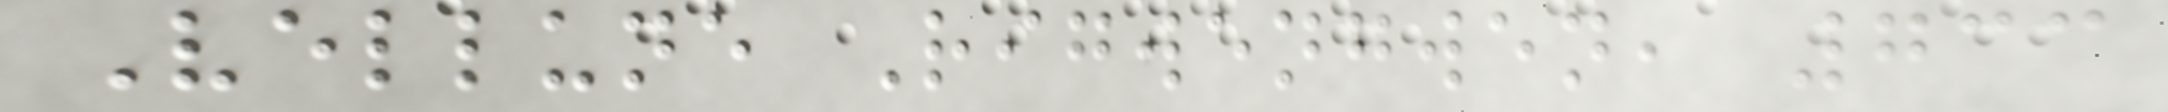Vellune Rigwengwen, 733
